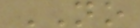NO
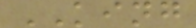KING
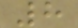8
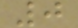0
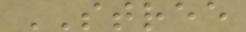STREE
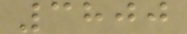3800
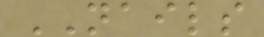NAILS
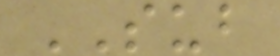SUB
